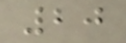20
